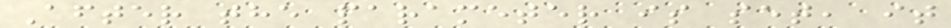After the parameter is set, it
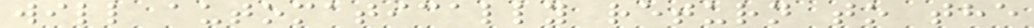will automatically return to the
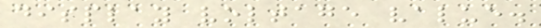display voltage value.
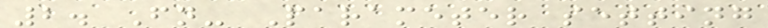2. Fn- Parameter setting
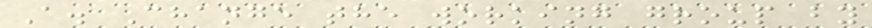A. Change the working group by
